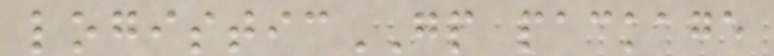logisticGP package
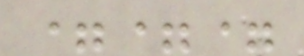===
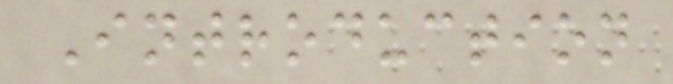Introduction
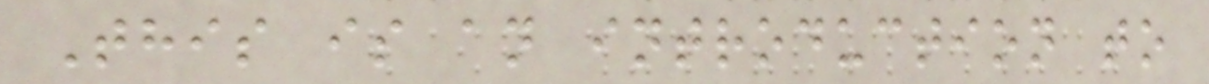This is an introduction to
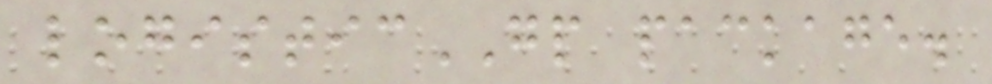logisticGP package.
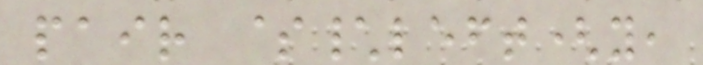pair $\left(y,
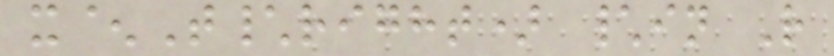x^T\right) \in R
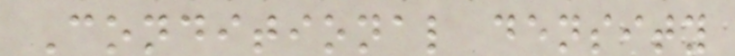Conditional density
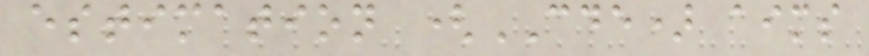estimation (CDE) aims
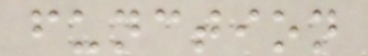function
